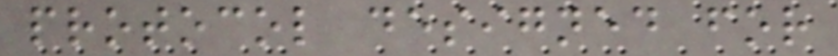protocol designed for
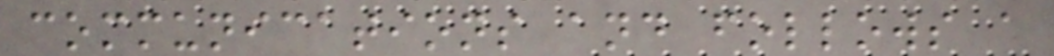communications and follows a
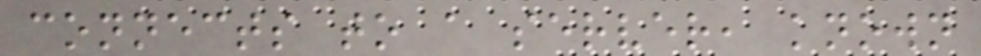connects to a server, known
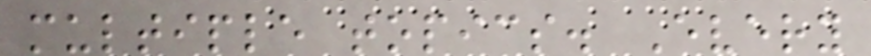multiple topics. Every
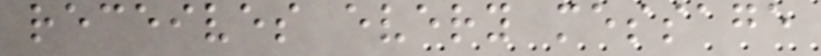receives every message
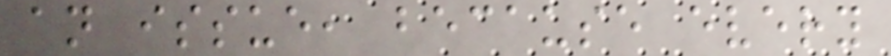an issue, because every
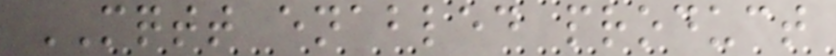MQTT enabled product
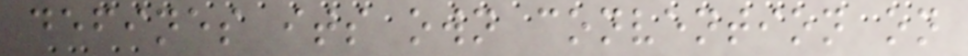defines its own convention on
